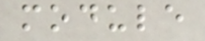module
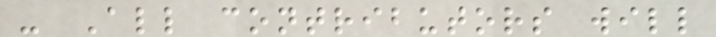- All contributors will
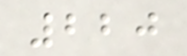220
